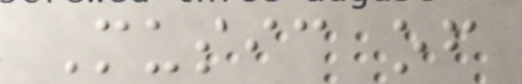Music of
